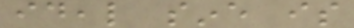ideal sine is
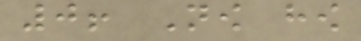0! Now how
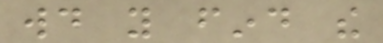would you find the
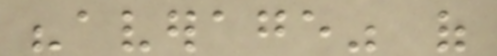"average" of
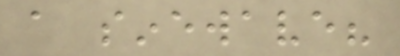a sinewave?
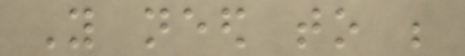You need to be
